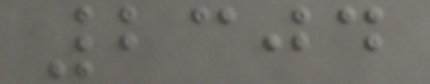2304
